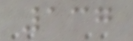137
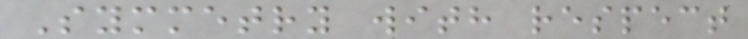Symmetry with respect
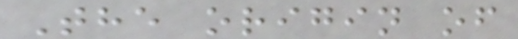The origin of
